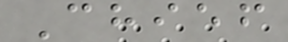Chief
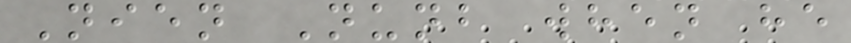Nien Nunb when he
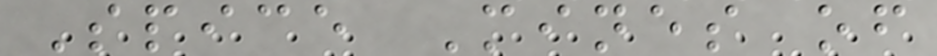Spice Mines of
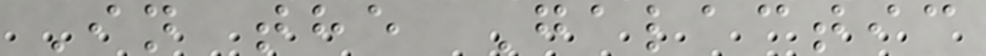In the Galactic
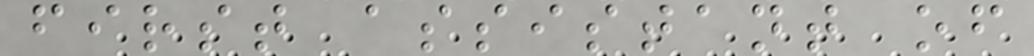first assistant of
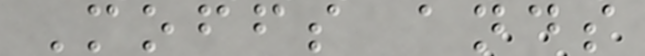Moffs ands
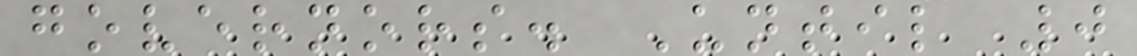governors. Until 0
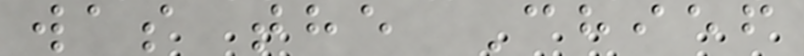was the Chief
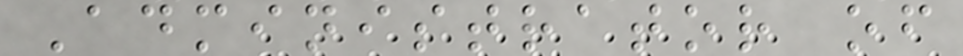Administrator of
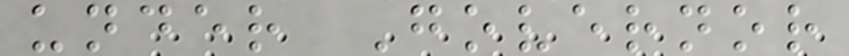under Governor
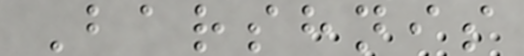Barshnis
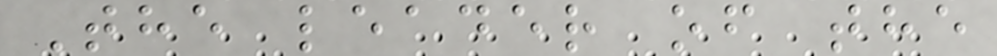The leader of the
